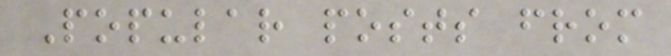Popular posts from
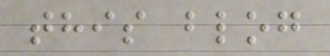this blog
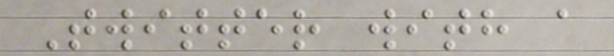Twitter with a
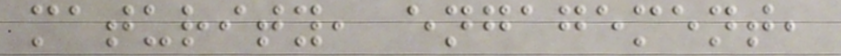maturity, engagement,
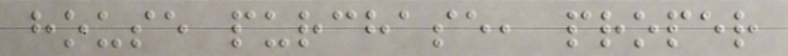house purchase, proper
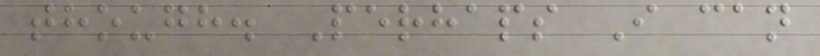though. Perhaps I can
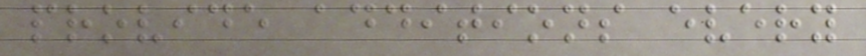provide additions every
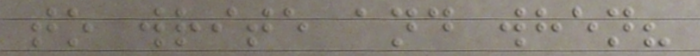to write and when?
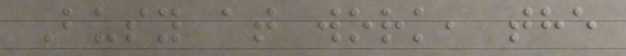Busy at work, the
